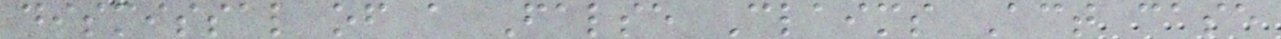dismissal of a False Claims Act case
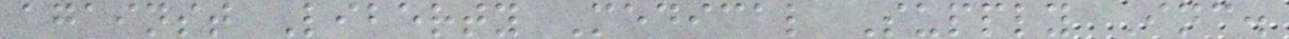against Liberty Medical Supply Inc.
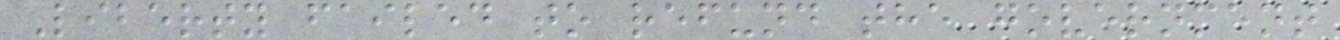Liberty failed to refund the government
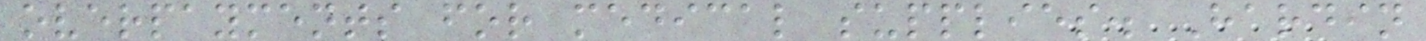overpayments for medical supplies. Hardin
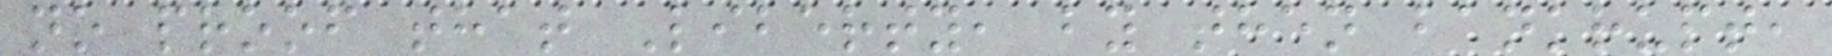no proof that Liberty, by then bankrupt,
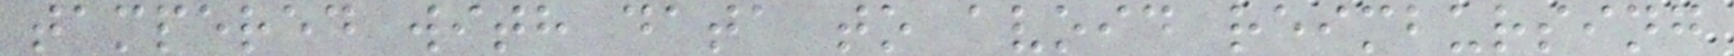tampered with data to avoid reimbursing
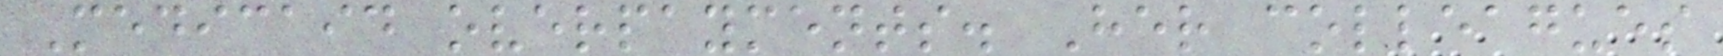Medicaid overpayments. Her colleagues
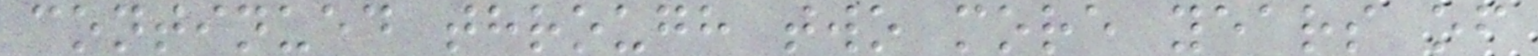continued through two more years of
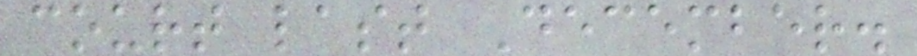court last December.
